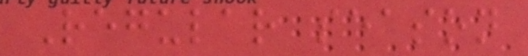Regular season
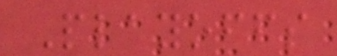Playoffs
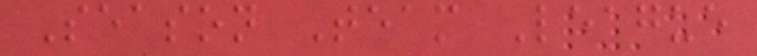Season Team League
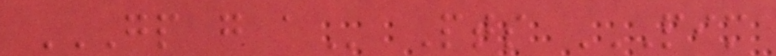GP G A Pts PIM
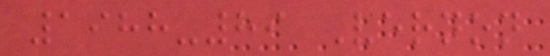1988-89 Vernon
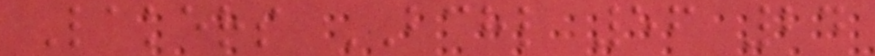Lakers BCHL 56 24
